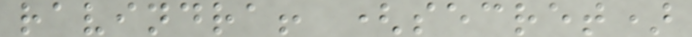ravindra! (secret)
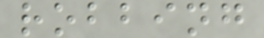robbing
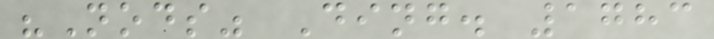"Nods" Ding. 1783
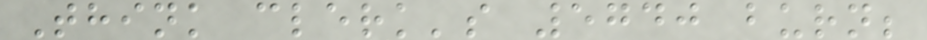Think clerk's 5740 burn;
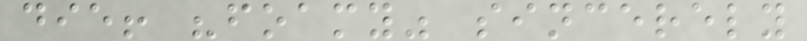die! "foamy" sincerely
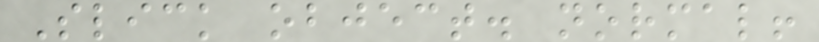Slick object. normal!
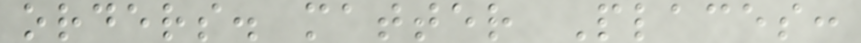orders. matter Places:
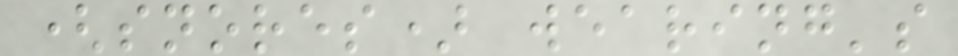(snores) wearing's
